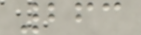263
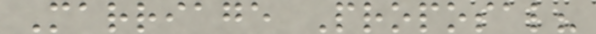Marriage Proposal?
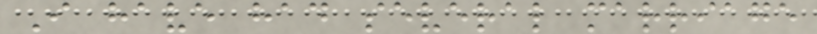I have had several marriage
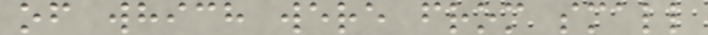of which were from small
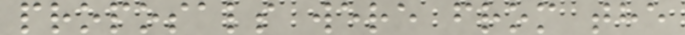proposals were from the
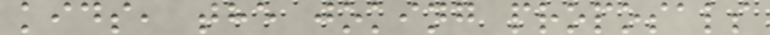kids, the joking proposals
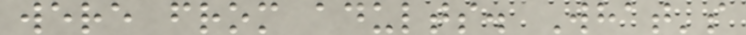were from adults. What's
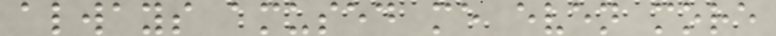always amused me even more
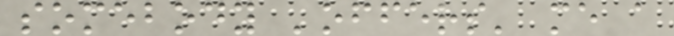somebody 'offers' me a
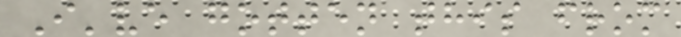I've gotten this from
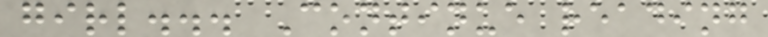girl... Continue reading
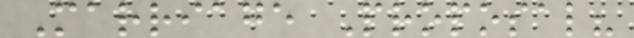Marriage Proposal?
